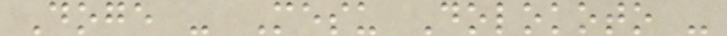Doge - Mesu Dolokoto -
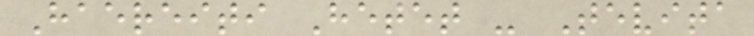Haereiti Hetet - Tevita
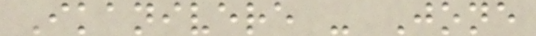Ikanivere - Jone
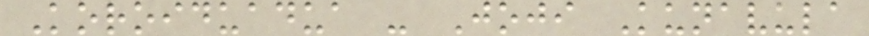Koroiduadua - Joji Kunavula
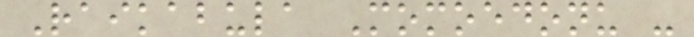Raikabula Momoedonu -
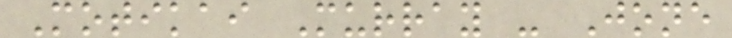Motikai Murray - Jone
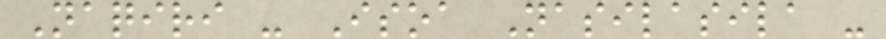Naqiri - Isoa Nasilasila -
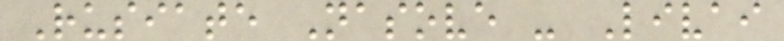Rusiate Nasove - Livai
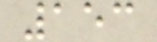153
